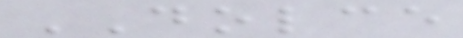DOLCE
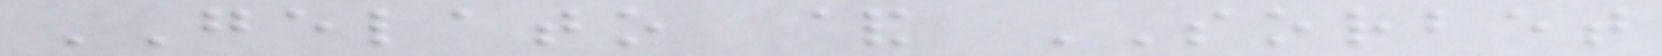GELATO & SORBET
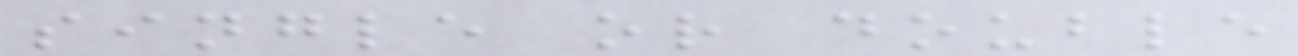single or double
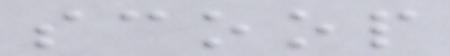scoop
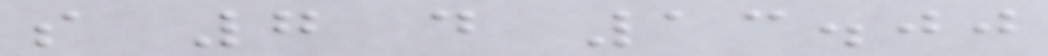s 7 d 13.00
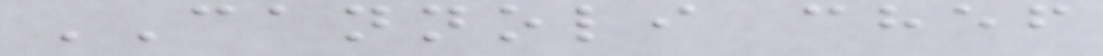CANNOLI chef
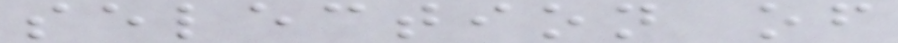selection of
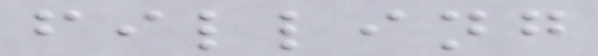filling
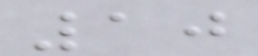10
